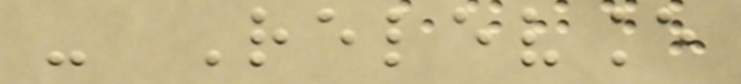- Relevance
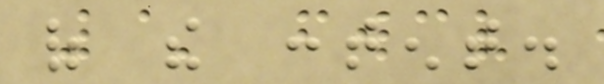of the content.
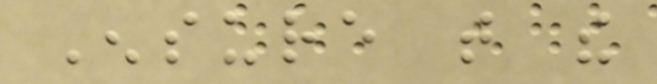Ensure that the
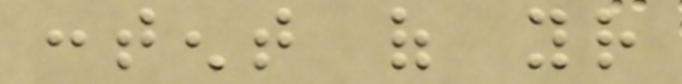content of your
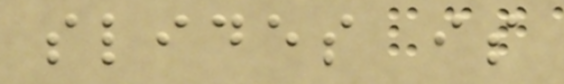slides is
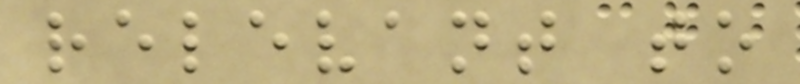relevant to
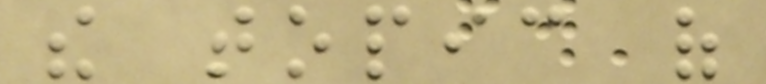the topic of
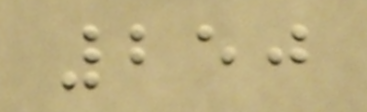250
